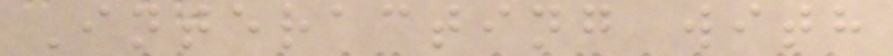Interacting with
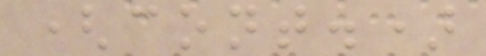(cont.)
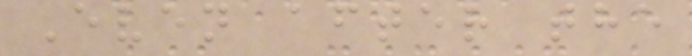Even after the
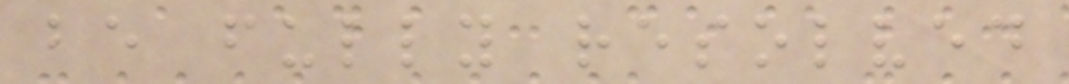be fully resolved
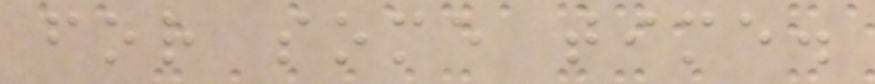for some time.
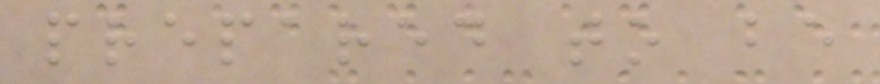prepared to be
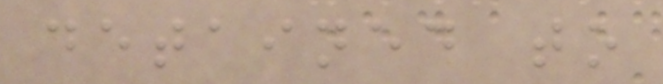detained to
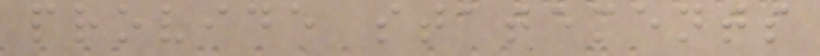provide statements
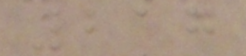217
